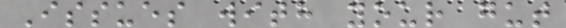Issues with your gut
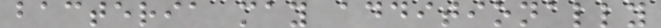bacteria may additionally
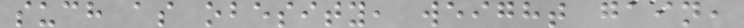such as obesity, weight gain,
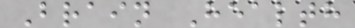Brain Health
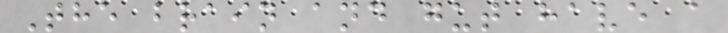The brain and gut have a
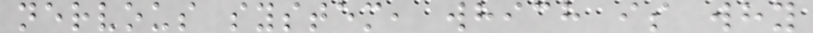nervous system, which is why
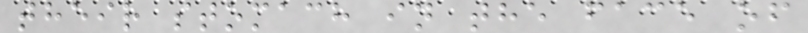their stomach in the face of
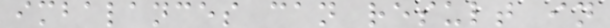imbalances can result in
